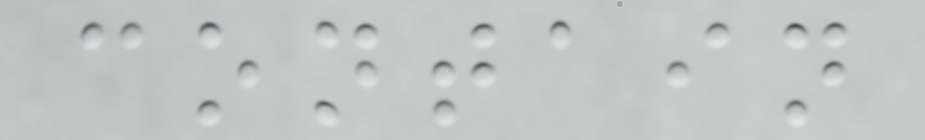contain
